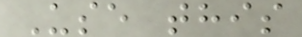Use this
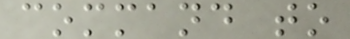command to
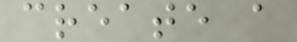create a
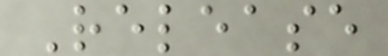Release
